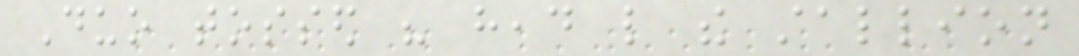Duo tossed his head like the stallion
